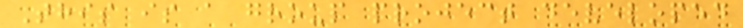This is a group project developed
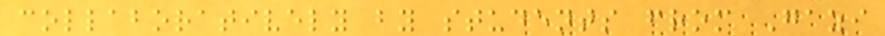collaboratively by students from Gazi
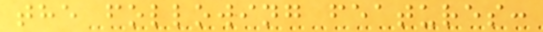the following features:
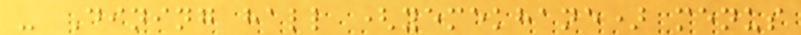- Dining hall (yemekhane) menus
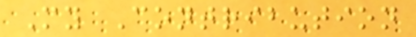My Contribution
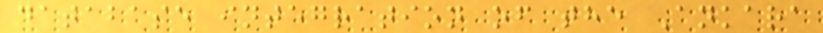database integration of the Ankara
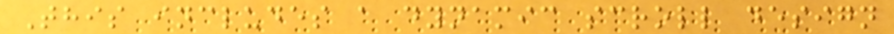This includes a dynamic scroll design
